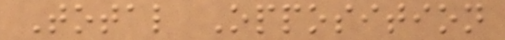Total Opposition
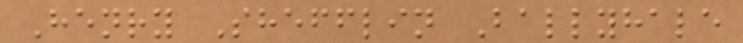Henry Shefflin Ballyhale
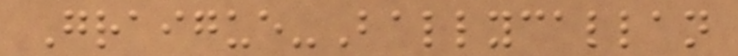Graigue-Ballycallan
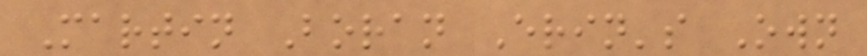Martin Boran Erin's Own
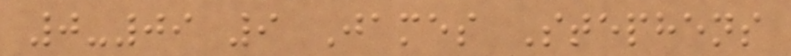0-09 9 James Stephens
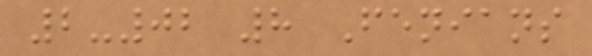2-02 8 Fenians
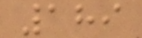189
